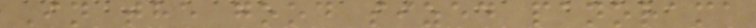In the good sized panorama
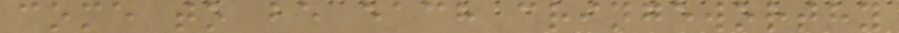come to be each cringeworthy
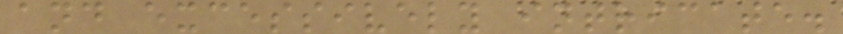and excessively intricate.
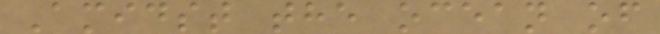Amidst the ocean of
